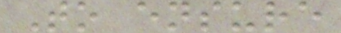To ensure
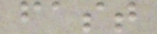fast
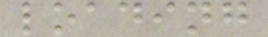loading
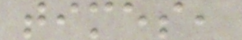times,
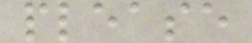please
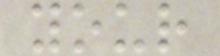your
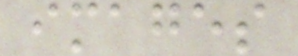images
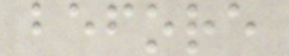before
